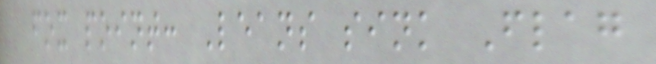fox point: Leans sink Flag
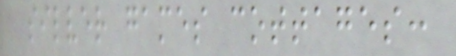silver games cottages:
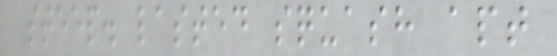steep. lasted squash apt
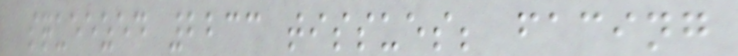squeezed 2233 tissues; facing
